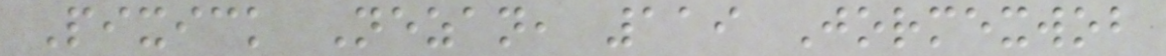Pixick Nezan, 119 Jormexwob
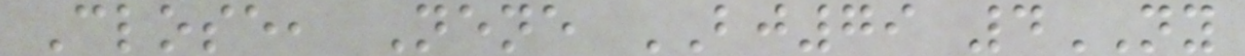Close, Nene BJ79 4NY
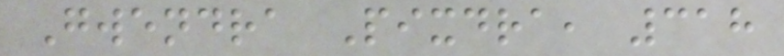Gwendra Pixdra, 318
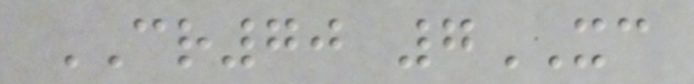CR70 7XC
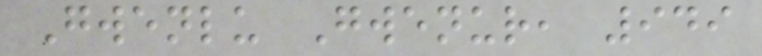Gwenlu Gwenur, 949
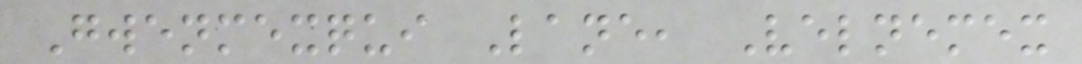Gwenmexqui Lane, Velnemex
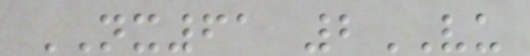NX61 2VU
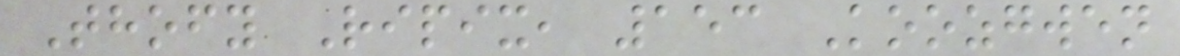Thofy Ripix, 153 Koozgwen
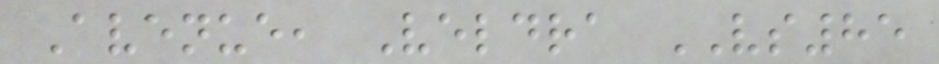Avenue, Veldra VS85
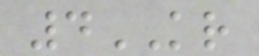4KR
